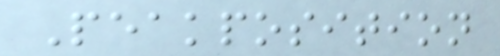Peakposition
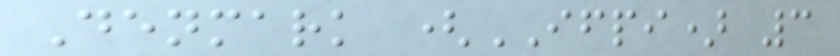Denmark (IFPI) 3
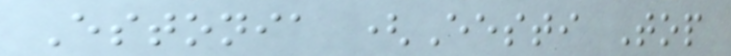Estonia (Eesti Top
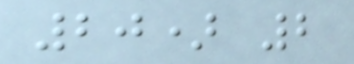20) 2
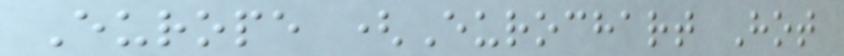Europe (Eurochart Hot
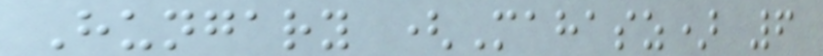Hungary (Mahasz) 6
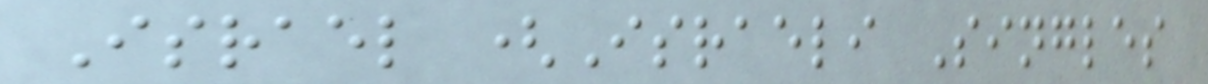Israel (Israeli Singles
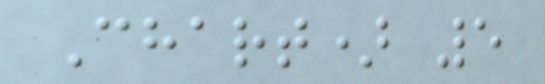Chart) 5
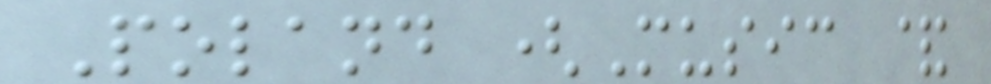Poland (Music &
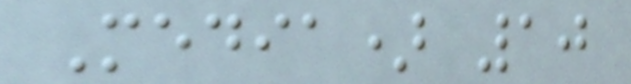Media) 10
